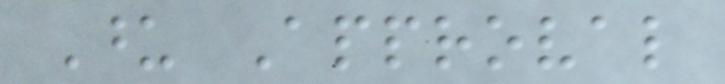Upon Approval
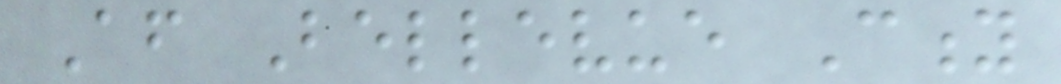After Bellevue City
